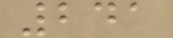241
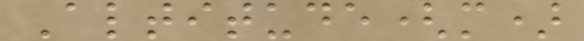Altitude(m)
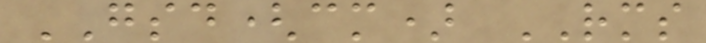GSD(cm) RMS
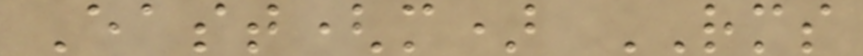East(m) RMS
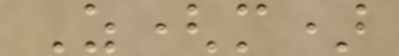Z(m)
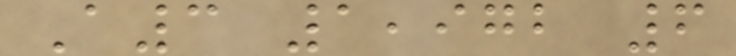A3 1,972 6
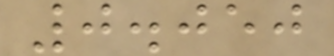0.050
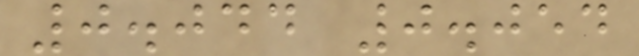0.044 0.054
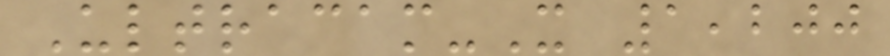Ultracam-X 1,200
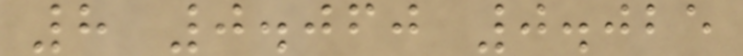8 0.060 0.025
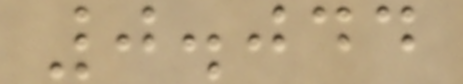0.044
